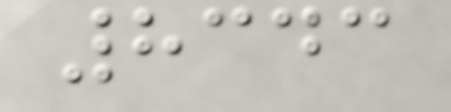8343
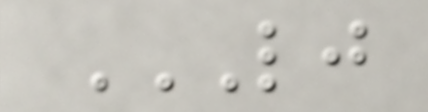LJ
